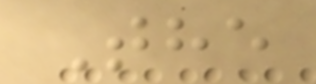The
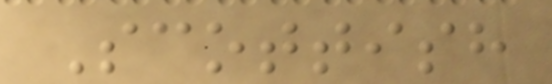Scottish
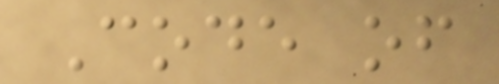Code of
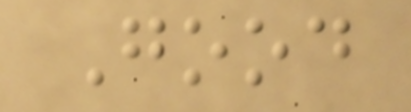Good
